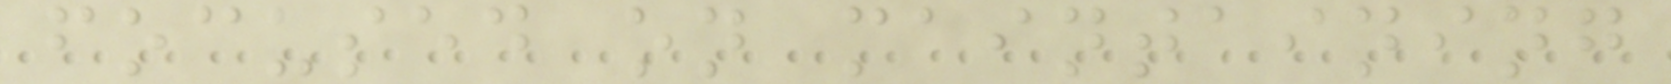focused on maintaining
